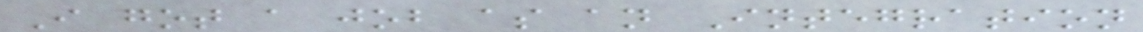I got a job as an Integration
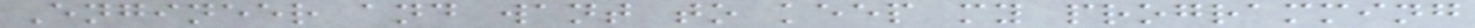Engineer and want to keep my programming
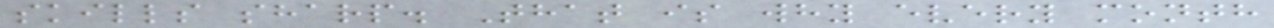skills sharp. That is why every month
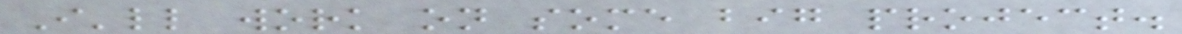I'll work on some big project.
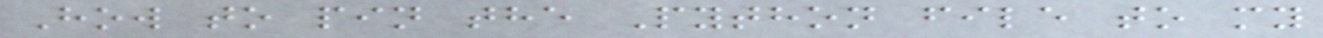How to pin the Python file to my
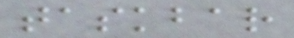taskbar
